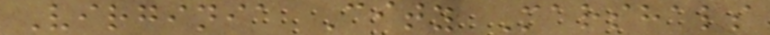Virginia City Marshals
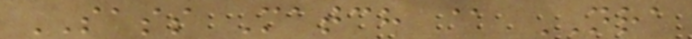SASS Match @ NRA
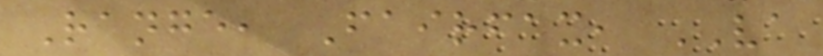Range, Fairfax, VA
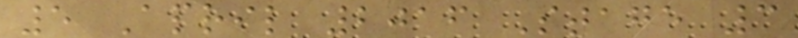5 April 2016 Stage 3
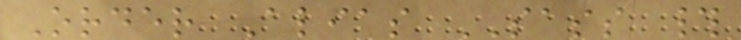Order Alias SASS #
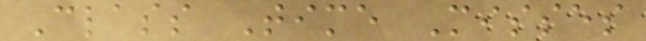Class Time Misses
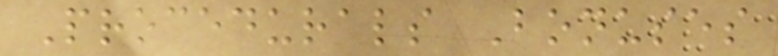Procedurals Bonuses
